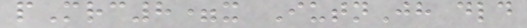pMrc8=x IutnJh dld
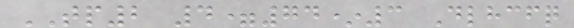TP2 4=74*3 Dlhcfq
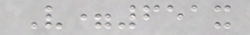V=651x
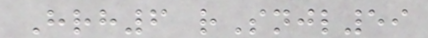Hrh6 rSnjl59
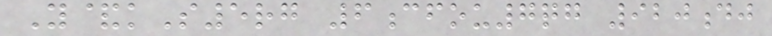Y&kS5rg 6cfou7qg 920dj
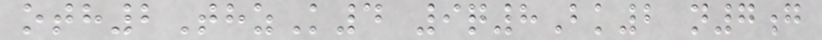oth2ThzK4 9q8Bk2 n7g
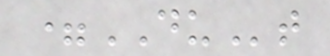=DUt
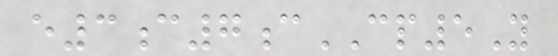e3c7cCP5Y
